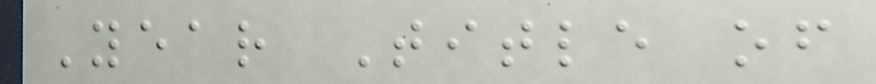Year Title of
